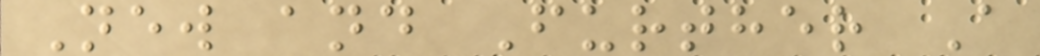New and Further A
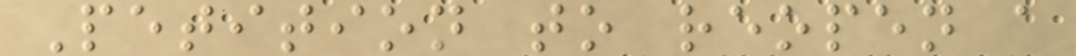Petition to reopen a
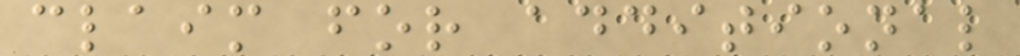claim for additional
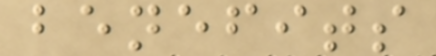benefits
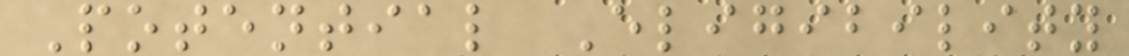Potential Eligibility
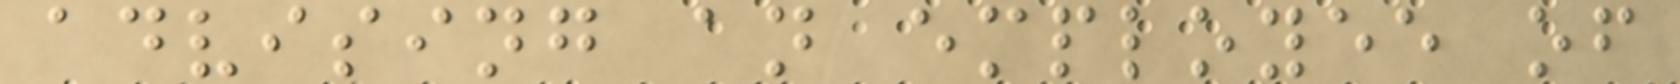advising an employee of
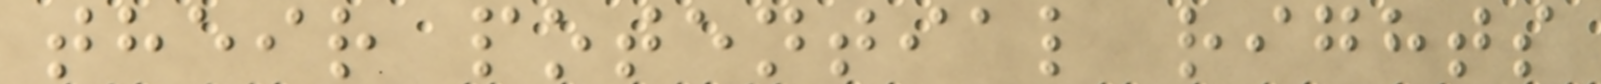their potential rights
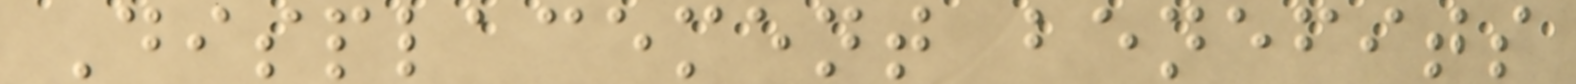Displacement benefits
